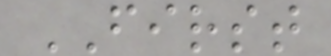FIRST
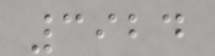3924
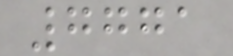7771
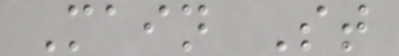Main St
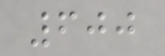600
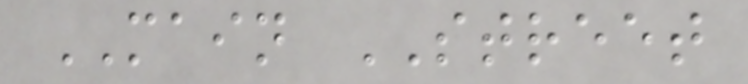MAIN STREET
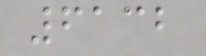6132
